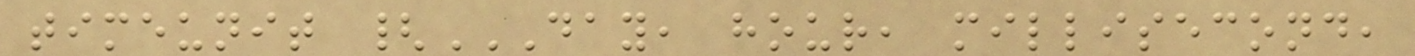timeunit {DAY, HOUR, MILLISECOND,
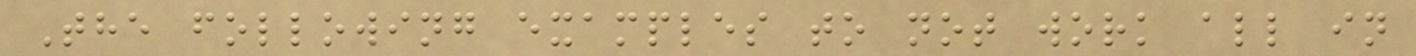The following examples to not work all in
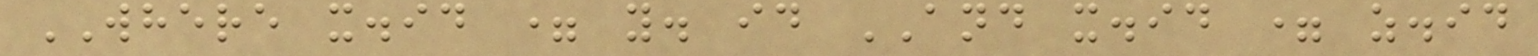WHERE x.id = y. id AND x.id = z.id
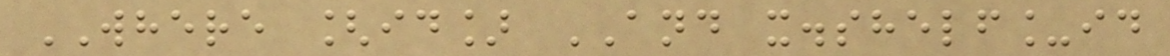WHERE [id] AND x.shelf_id
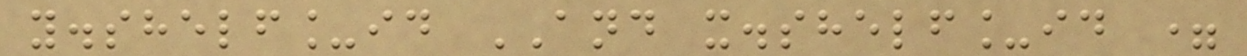y.shelf_id AND x.shelf_id =
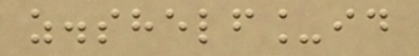z.shelf_id
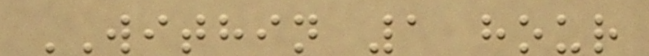WITHIN 1 hour
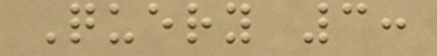Query 3:
